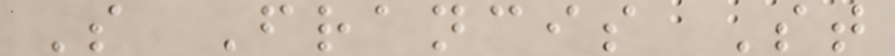S Francis St
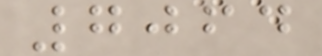7064
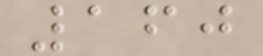160
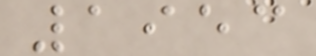1953
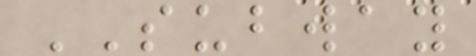SUBWAY
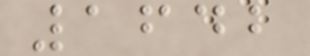1642
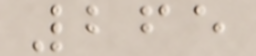265
